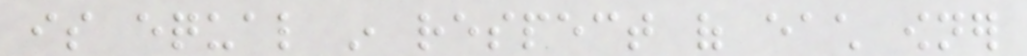is equal in respect of each owner
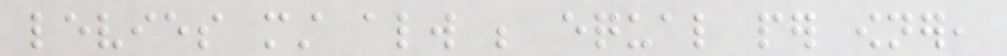levies must always be equal per owner,
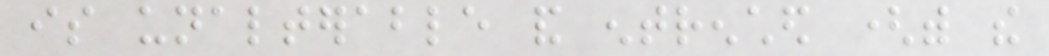is unalterable and entrenched (with the
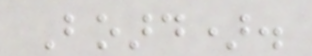Board).
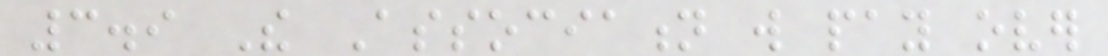3.9 The Association will pay over
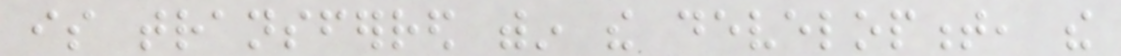is transferred within the development, the
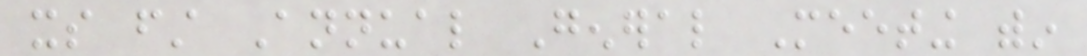its first Annual General Meeting within
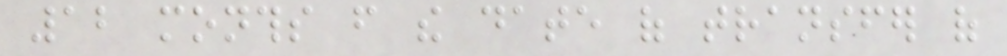12 months from the date of transfer of
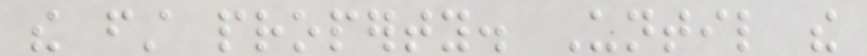the first property. Until the
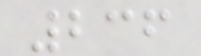236
